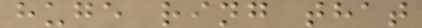huge ring that
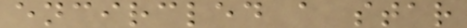encircled a star
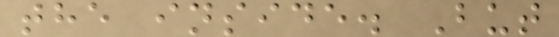the inside. But
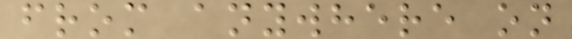from anywhere on
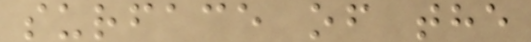surface of the
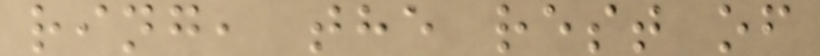ring, the rest of
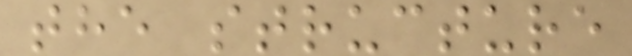the structure
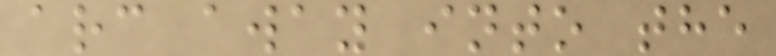arc away into the
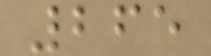265
